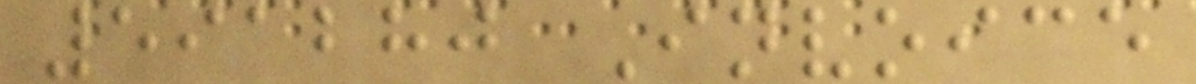591280 Invoice
